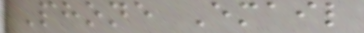Phone Email
